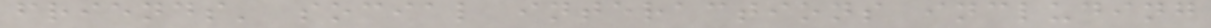friends' social interactions including
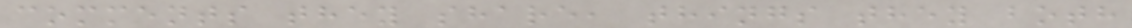comments they share, things they both
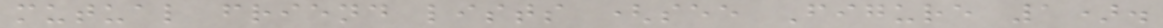mutual friend lists (see Figure 1).
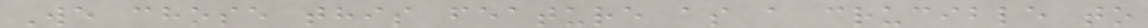We chose this feature as a crucible to
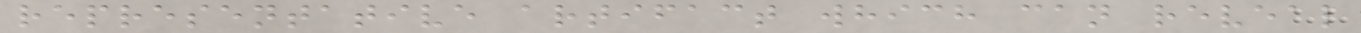representative artifact which can reveal
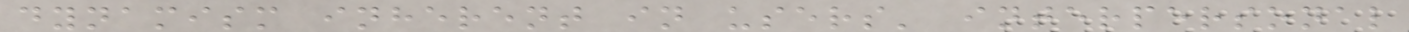dynamism inherent in users' interpersonal
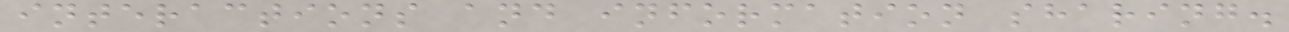interactions and information sharing.
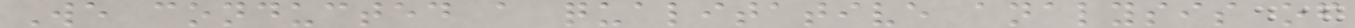We conducted a qualitative analysis of
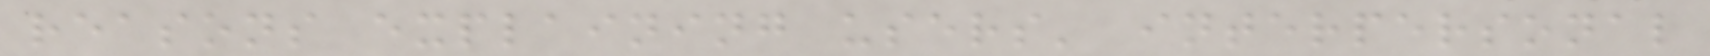reasons explaining users' interpersonal
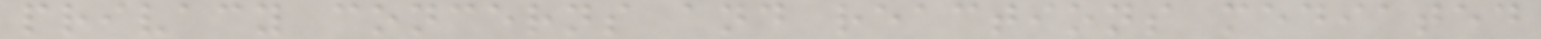privacy concerns and reactions mediated
